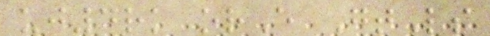uj4rk orE GtLs
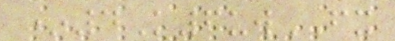*4K6uwFX
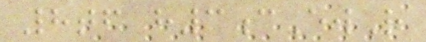8tf h3cEwR
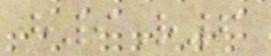h9R6
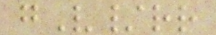gV/rr
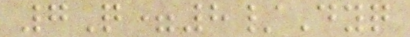7Q=8/Dyq
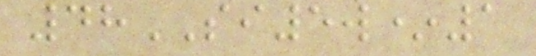48SI5w*1
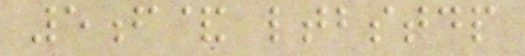5f& ltbstdp
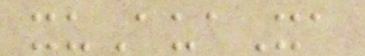xuAuaXa
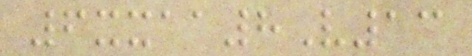6xxaa8V13
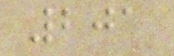201
